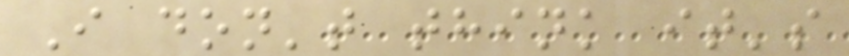I don't think it's
